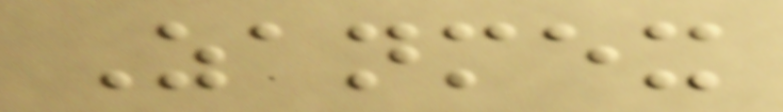Zanmex
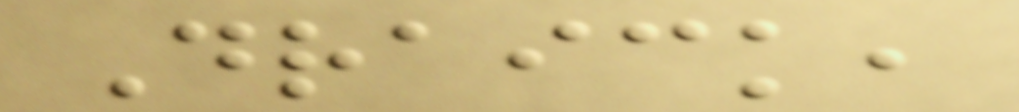Draick,
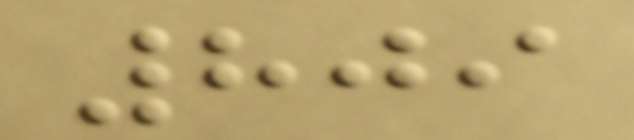809
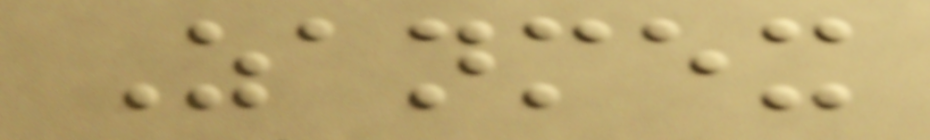Zanmex
